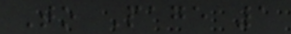To Page 1
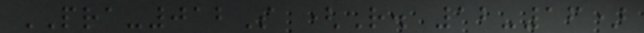PRA-012S (R. 12-16)
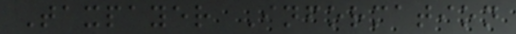Taxpayer Information
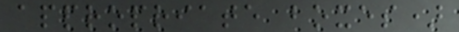appropriate boxes)
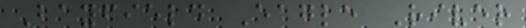Bayfield Eagle River
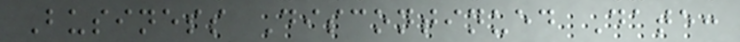Business Discontinued Date:
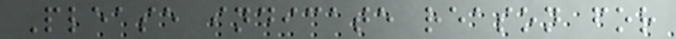Please indicate reason for
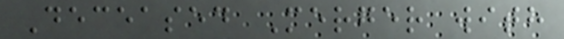Deceased Merger with
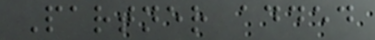Partner added
